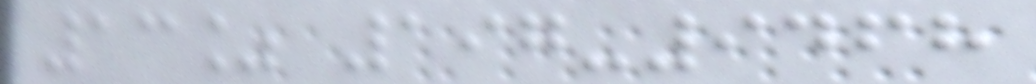13% 197-9468
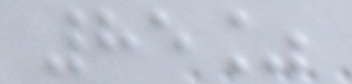85%
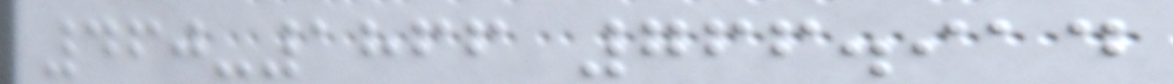460-1866 766.914
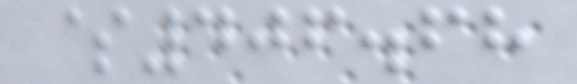$406.68
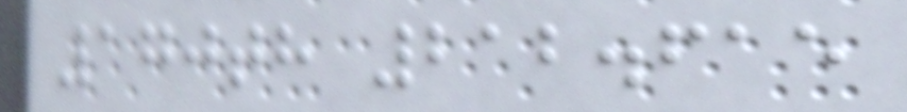170th 212.615
